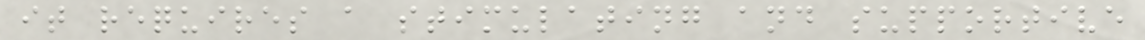it requires a stimulating and supportive
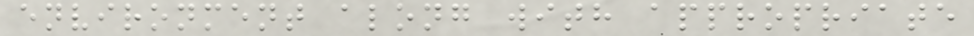environment along with appropriate
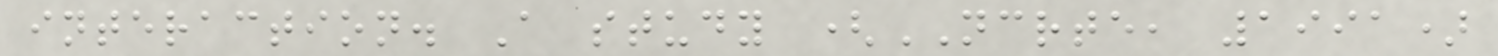interaction. A study (NCRTE, 1991)
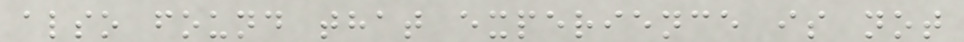also found that experience is not
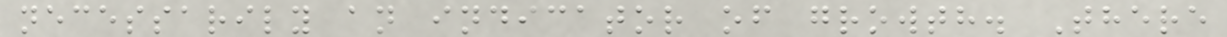necessarily an indicator of growth. There
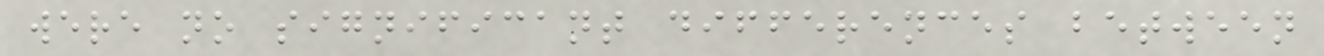were no significant differences between
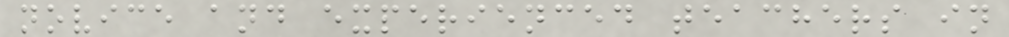novice and experienced teachers in
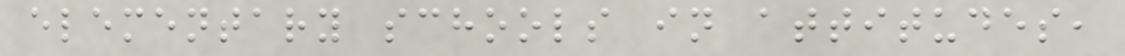elementary schools in attitudes,
